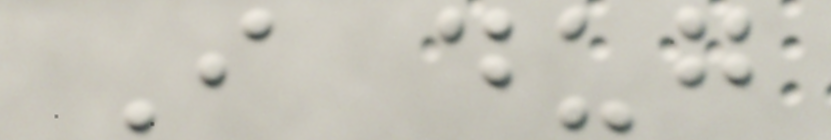I dug
